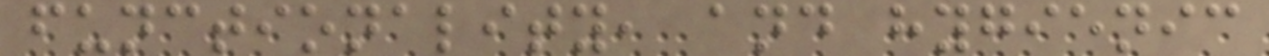functionality, and hygienic
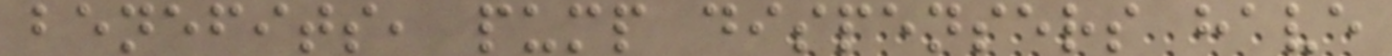benefits, pump dispensers have
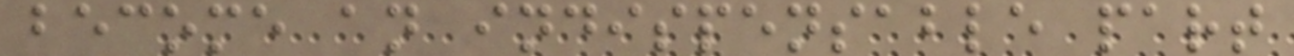become an indispensable part
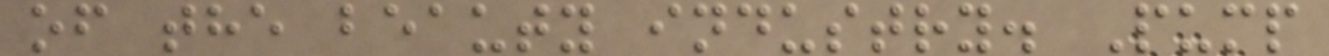of the beauty industry. Pump
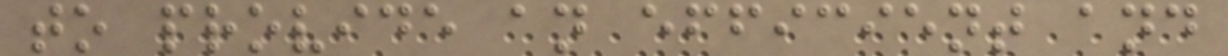to provide an efficient and
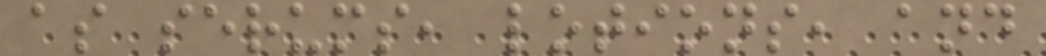as serums, lotions, and
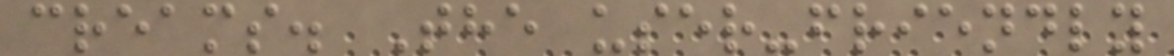creams. The user-friendly
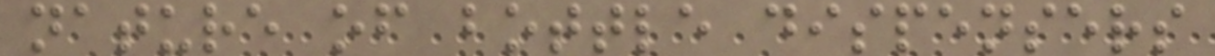nature of bottle dispensers
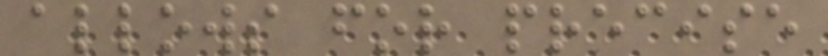allows for precise
